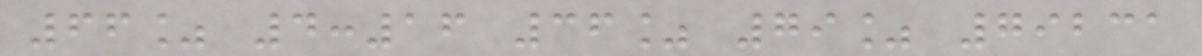66% 4:16 36% 79% 79231
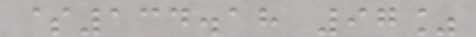$134.18 97%
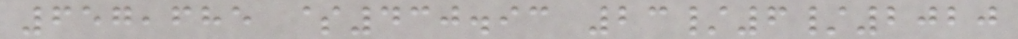657,685 $430.93 23/6/2020
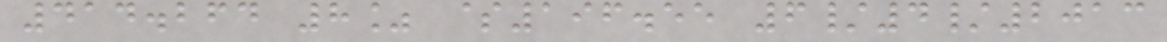414.264 8% $196.55 6/4/2013
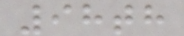98th
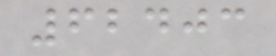62403
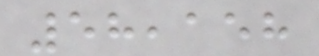58,158
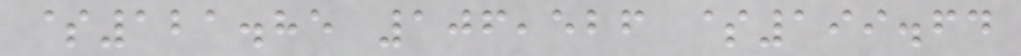$121.85 106,526 $199.64
